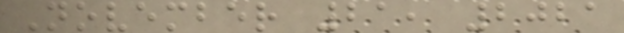November 21, 2021
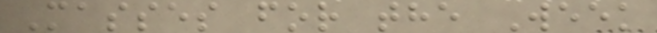Masses for the Week
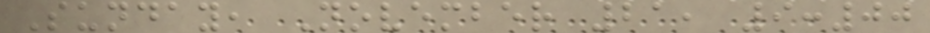Sunday, November 21, 9:00
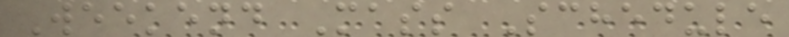Weekend Mass Schedule
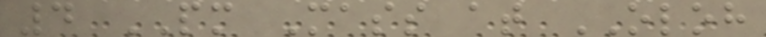4 PM Mass at OLOH
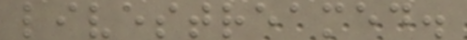livestreamed.
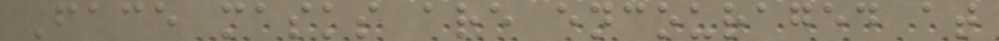Face masks are encouraged at
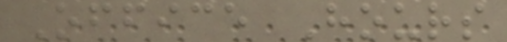Office Hours
